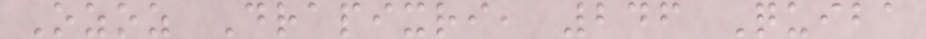Ozoz Drapixri, 246 Quiba
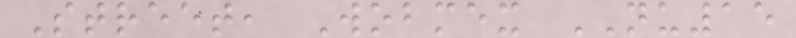Street, Wobmex NU15
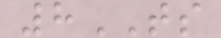8TS
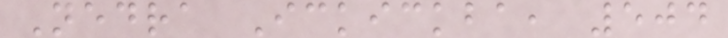Nedra Ickickba, 504
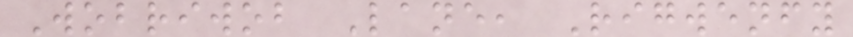Wobriwob Lane, Rigwenfy
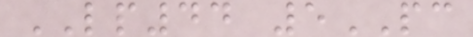LP44 5PC
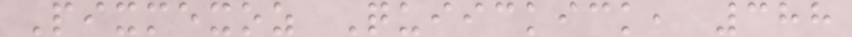Pixmexoz Quiickick, 388
